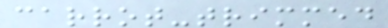carrot-trimmed
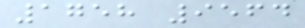1758 9564
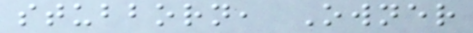stubborn, Owner
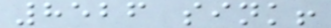8526 sink!
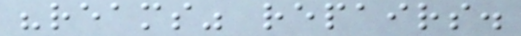"reams" repairs.
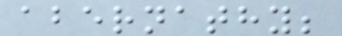abernathy;
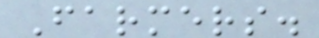Farmers.
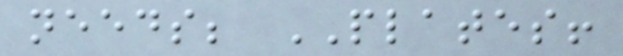needs; PLATES!
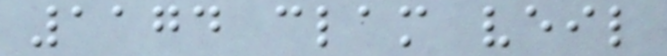1174 clam veil
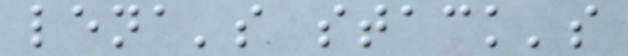lena's stack's
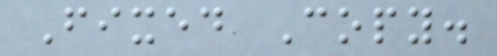Fixed Copy.
